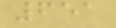651
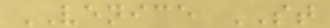VENICE ST
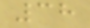38
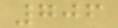706
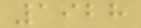1928
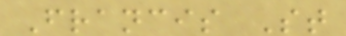Francis St
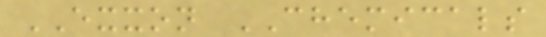EXXON CHEMICALS
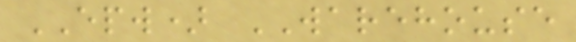EPW) WAREHOUSE
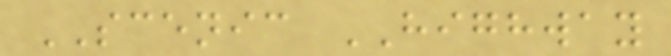SCENIC HIGHWAY
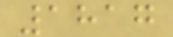1817
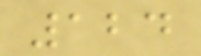124
